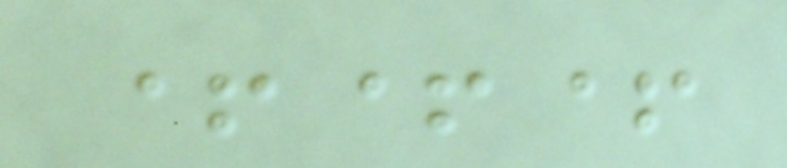+++
